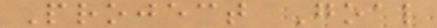Project Goal
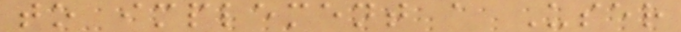to implement a User
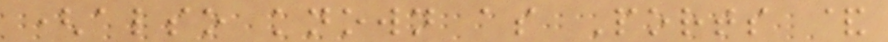(also known as Ports &
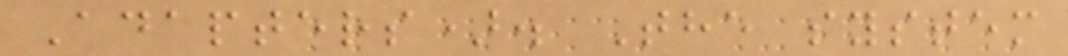Adapters). The system
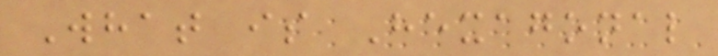What is Hexagonal
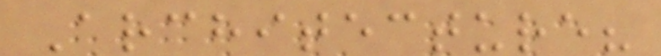Architecture?
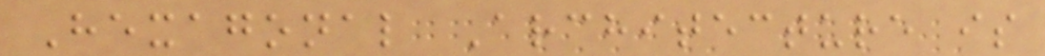Hexagonal Architecture is
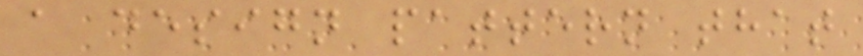a design pattern that
